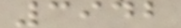3942
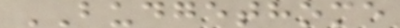BUDGETHOME
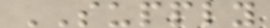SUPPLY
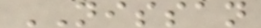NISSAN
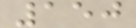150
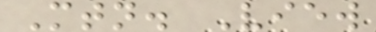Mtn. View
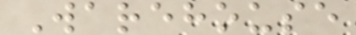Warehouse
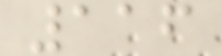116
